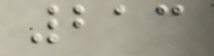213
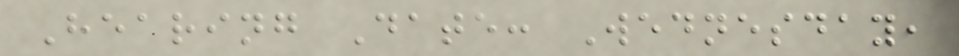Hearing Date: Wednesday,
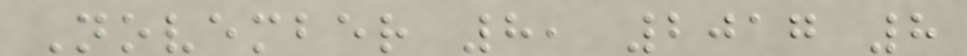November 8, 2017 8
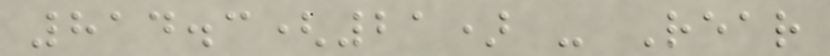814.3(21) - Rear
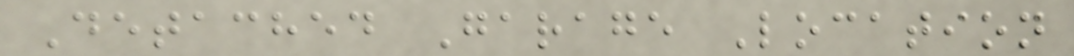Detached Garage Location
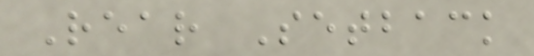Rear Setback
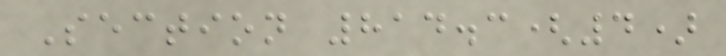Section 814.3(4)
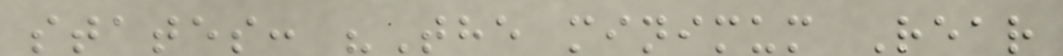states: "The minimum Rear
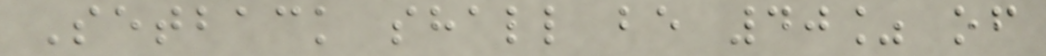Setback shall be 40% of
